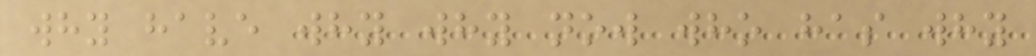why have why why now who has why
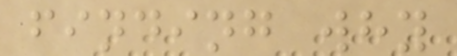finding why
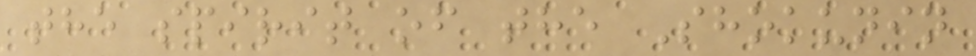the spirit of the Shokunin
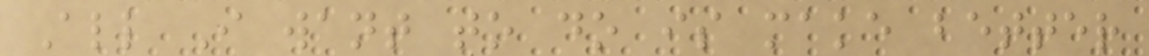All I want to do is make better
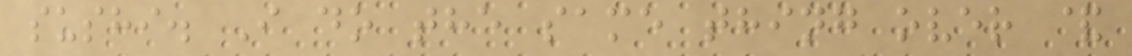sushi. I do the same thing over &
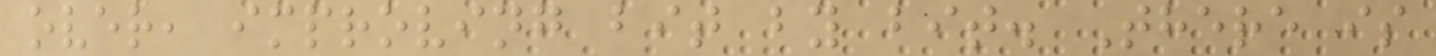over, improving bit by bit. There is
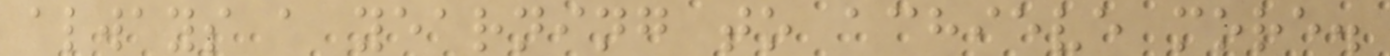always a yearning to achieve more.
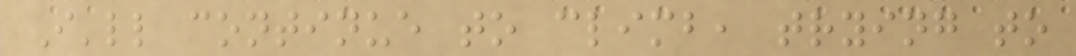I'll continue to climb, trying to
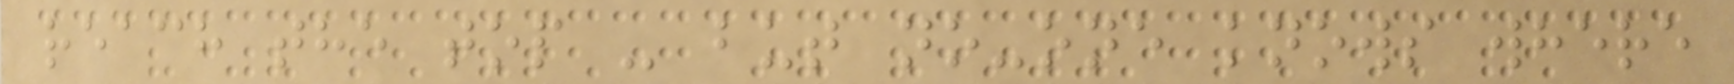reach the top - but no-one knows where
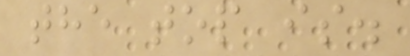the top is.
